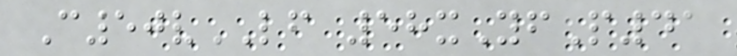C50vLF 58xYfP41
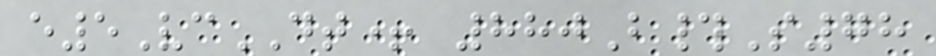e5VcDT+ 880B#S78
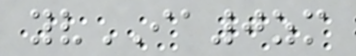yvIA0zm
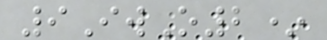9IwO2*
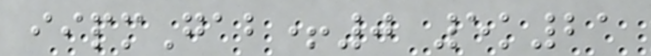iipmGab+0 5k21
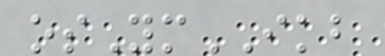osYmIKB
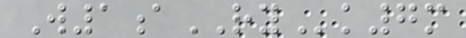W1aRYk7m
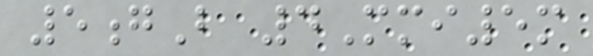5gB 4Mmi5m
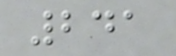241
